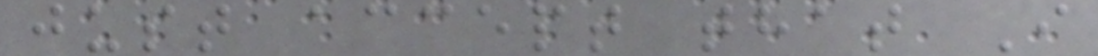just accept that I
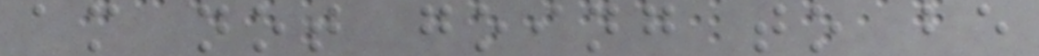am not going to be
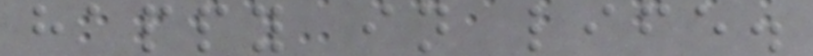happy in life.
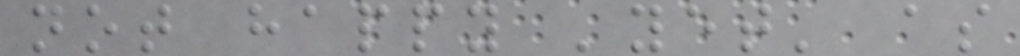not happy 'yet' as
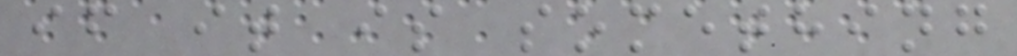if it is something
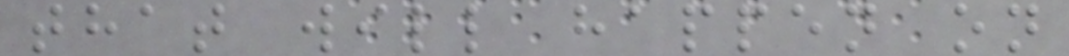that will happen on
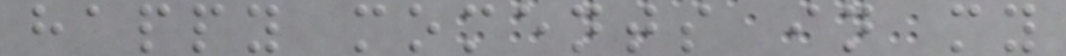happy moments in my
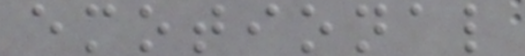emotional
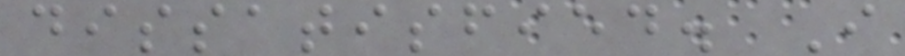dissatisfied. I
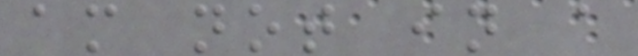am not in a
